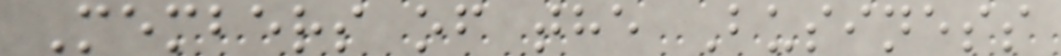Members of the Business
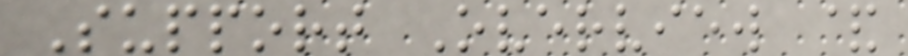Support Overview &
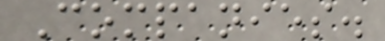Companies.
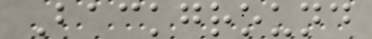Background
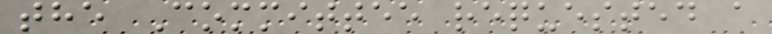the Committee requested a
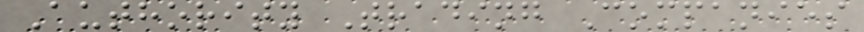Authority Trading Companies
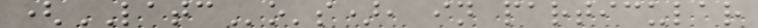(LATCo's), in particular
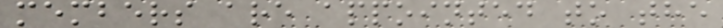members are appointed to the
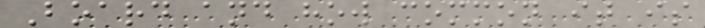Board and how common it is
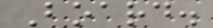Board.
